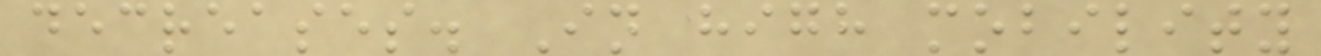decreases. In high mobility
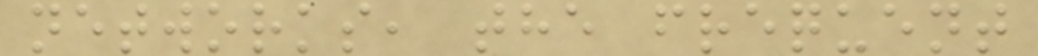networks, the frequent
